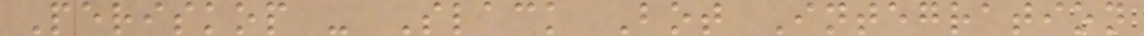Periskop - Slack Bot Integration
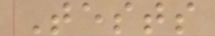Tests
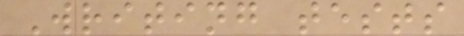Writing tests
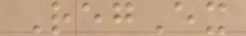RegEx
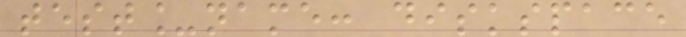test_name: diskspace
